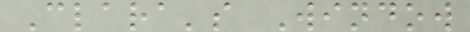Clara's Window
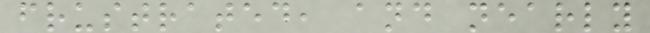frustrated, and nearly
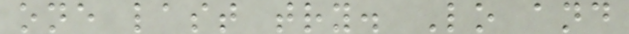one last try. Lo and
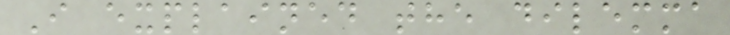I explained the dilemma
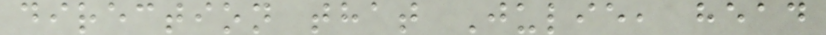direction that Julie, head
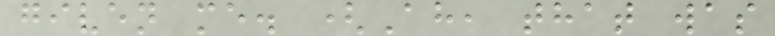given me. (Ah, that was
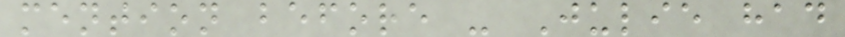mention before - Julie had
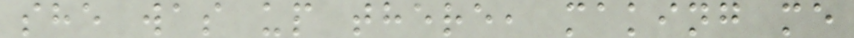she was up there, making me
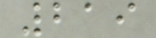219
